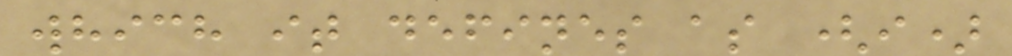which it defines as (i)
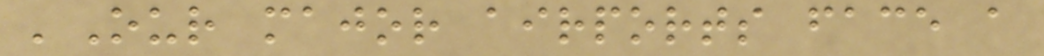'Our major airports face a
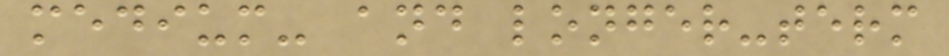medium- and longer-term
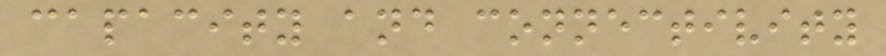capacity and connectivity
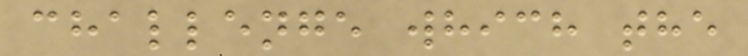challenge which the
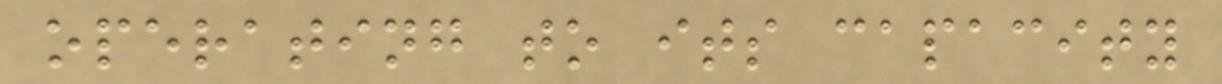operating to its capacity
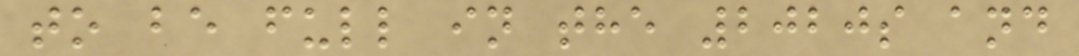to be full in the 2020s and
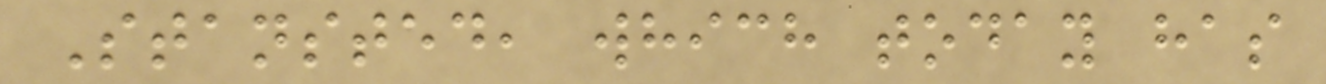Stansted, which today has
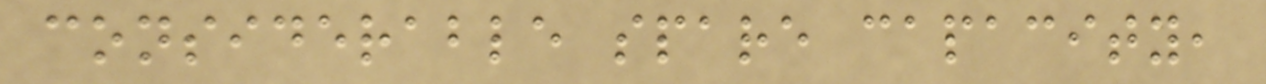considerable spare capacity,
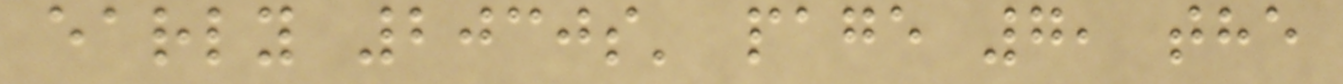early 2030s' page 7, the
